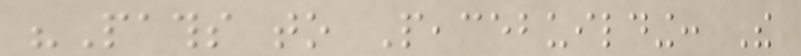"Paths to Peacebuilding: The
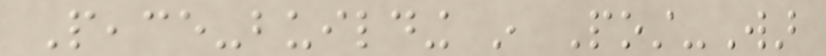Peace-building in Post-War
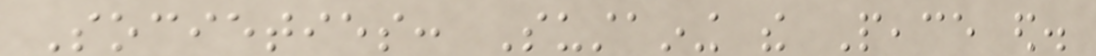Societies: Sustaining the Peace ed.
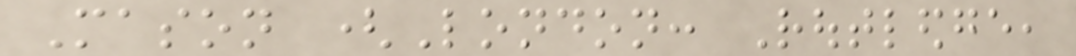Mason (London: Routledge,
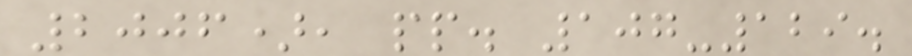2006), pp. 107-129.
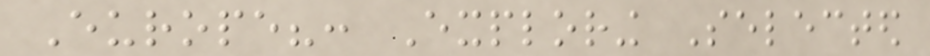Europe?: Exploring Selected
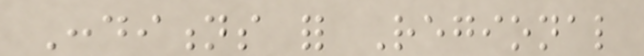Conditions for Regional
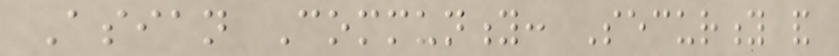Asian Community: Security and
